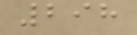298
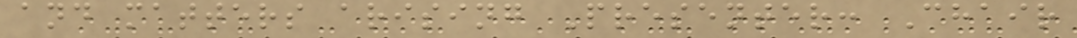and matters arising Presenter: Chair
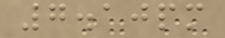7.10pm
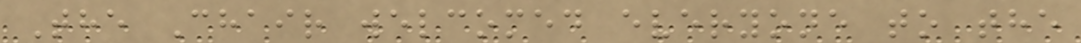The Chair welcomed everyone to the
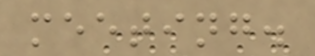meeting.
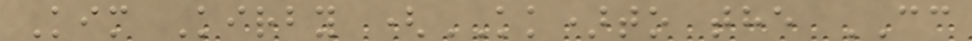Kim Kirby (KK)to the CC
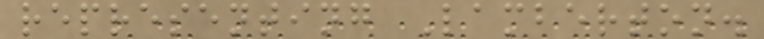representing Lamberton.
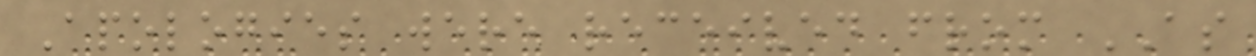Apologies were received from AS
